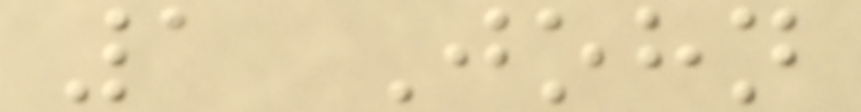1 John
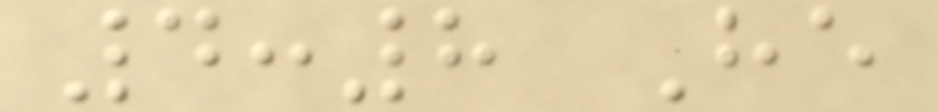4:8 He
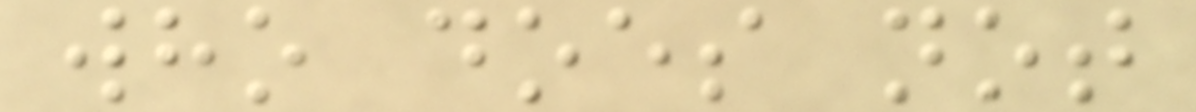who does not
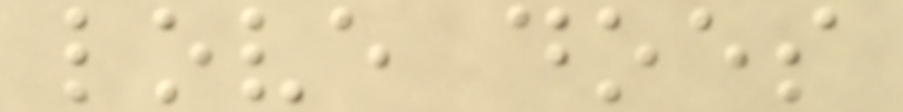love does
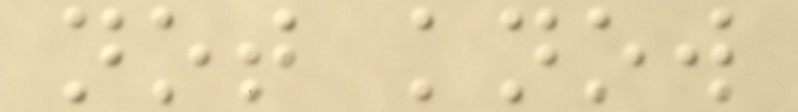not know
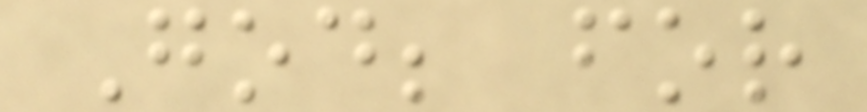God; for
